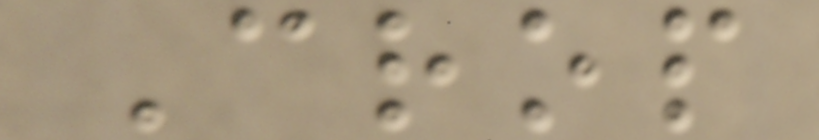Crop
